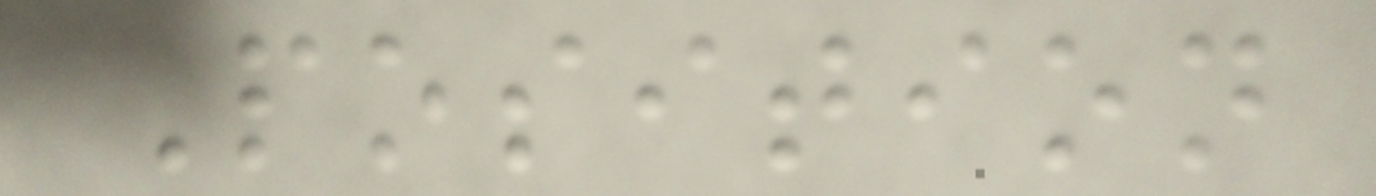Position
